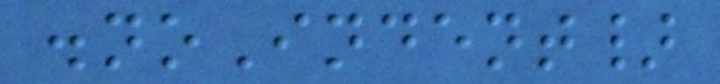.noIndent}
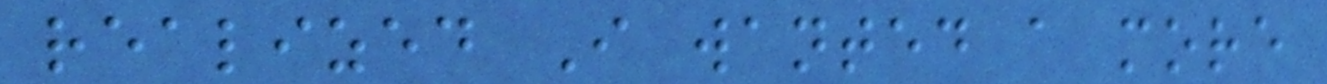realized I wanted a more
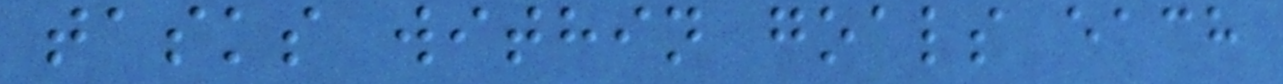tasks within goals each
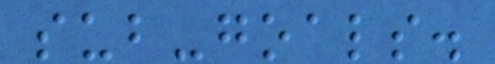sub-goals.
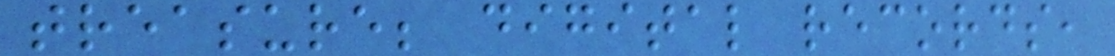treasure; digital records,
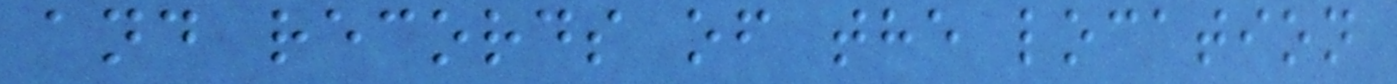and records of the location
